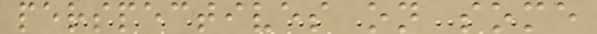perspectives on some
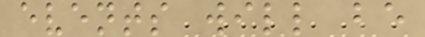events will be
